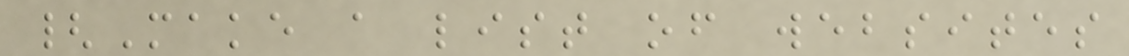{Make a list of websites
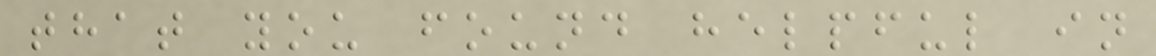that you found helpful in
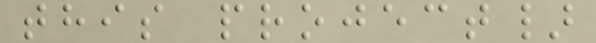this project}
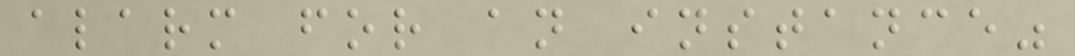alarm for an instance"
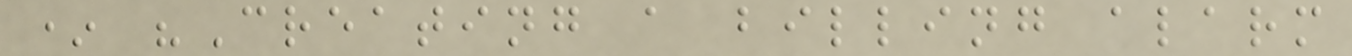* "Creating a billing alarm
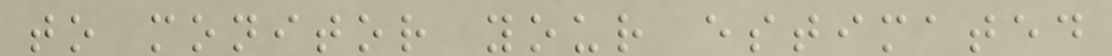to monitor your estimated
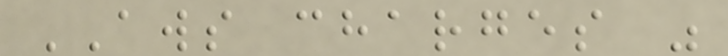AWS charges "
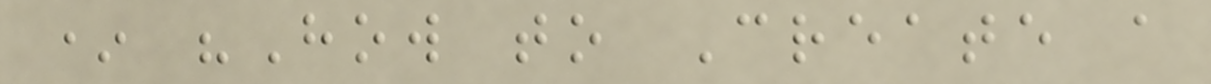* "How to Create a
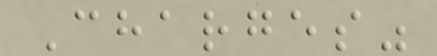Charges"
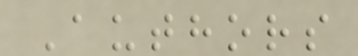Authors
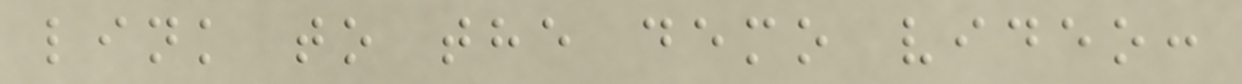link to the demo video:
